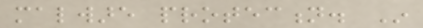malware protection. In
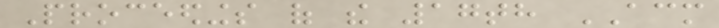Proceedings of the 17th ACM
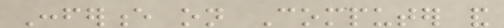Conference on Computer and
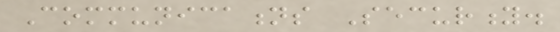Communications Security.
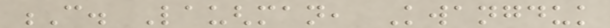C. Laughman, Kwangduk
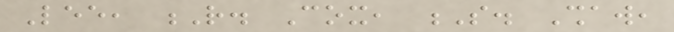Lee, R. Cox, S. Shaw,
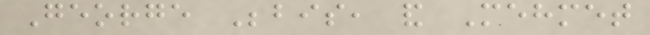George Bebis, and Mehmet
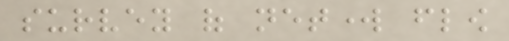survey of network flow
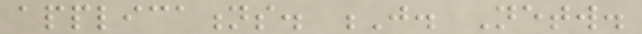applications. J. Netw.
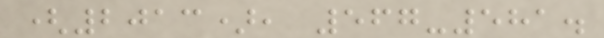(2013), 567-581.
